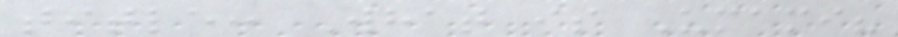title: What is Umami?
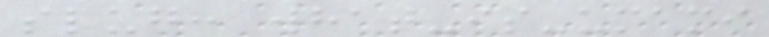slug: what-is-umami
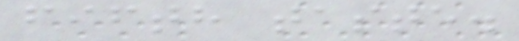fifth taste.
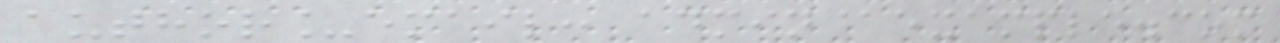author_email: admin@example.com
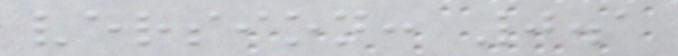version: 0.1
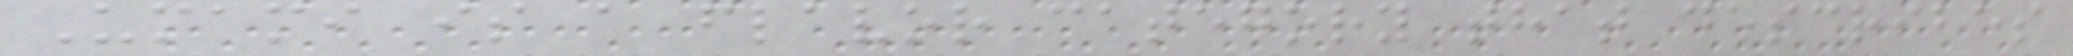Umami is a flavor category that describes
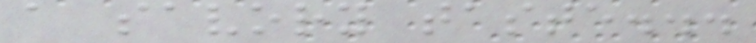a savory taste...
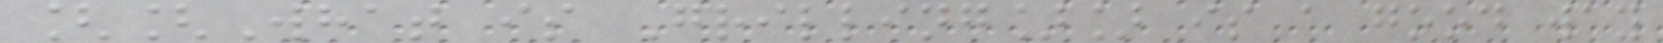[[What is Grilling]] is a good way
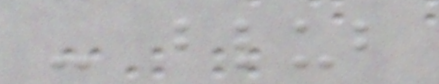- blub
